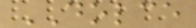DOLCE
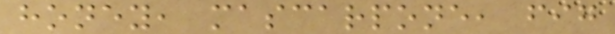honey, mascarpone, fig
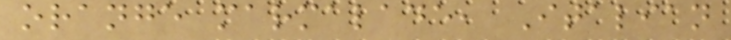orange marmalade, Italian
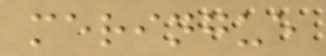meringue
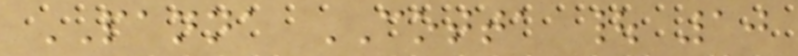PANNA COTTA | 10
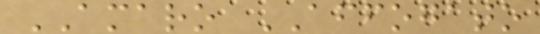AMARO AFFOGATO
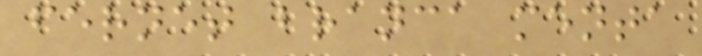fernet branca menta
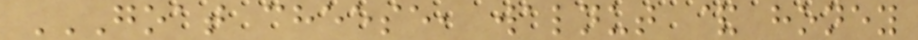GOAT CHEESE, WALNUT & HONEY
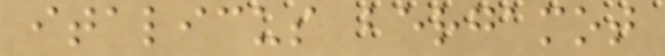italicus bergamot
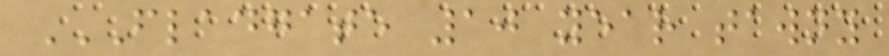FLADGATE 10 YEAR TAWNY
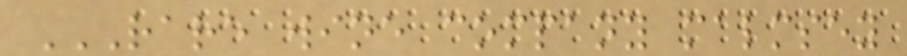RARE WINE COMPANY MALMSEY
